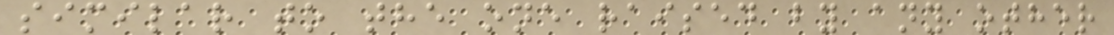similar to the one raised by any other
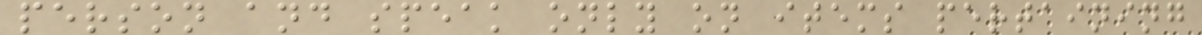person and speak only on items pertaining
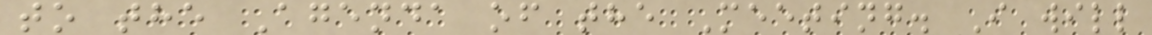to the Agenda of the Meeting. I will
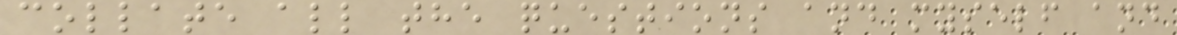collate all the questions and myself and
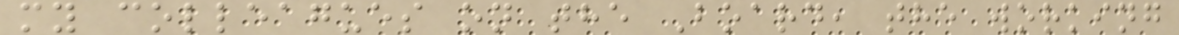my colleagues on the Board, the working
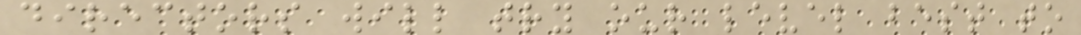directors will try our level best to
